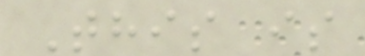This is
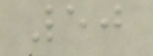50
